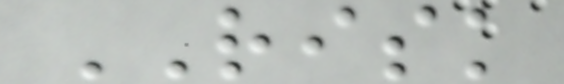RISK
